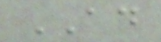AD
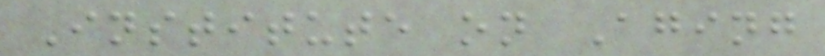Institute on Aging
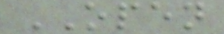OPEN
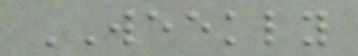WEEKLY
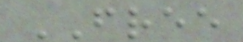FREE
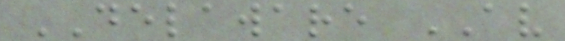DELAWARE AV
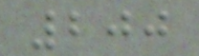200
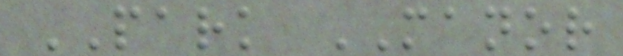PARK MANOR
